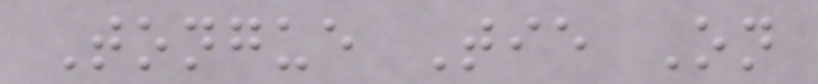Tongue Tie On
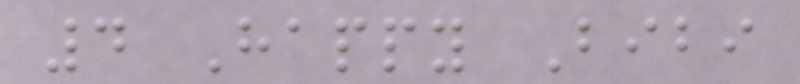4 Happy Bibi
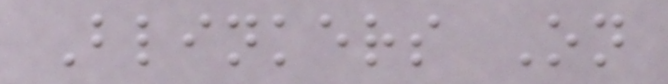Blinkers On
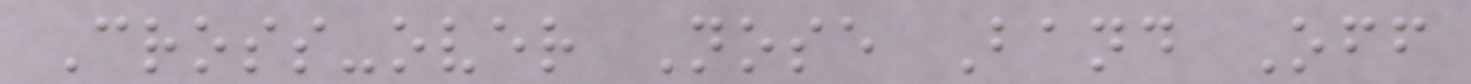Cross-over Nose Band Off
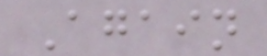Again
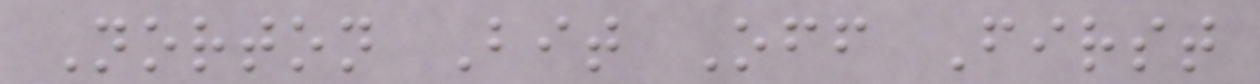Norton Bit Off First
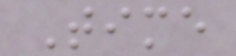Time
